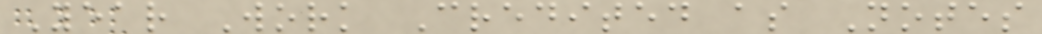Year Work Credited as Notes
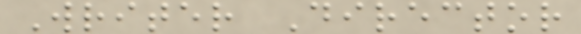Writer Director
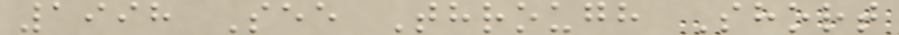1998 See Through Short
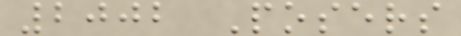2002 Posers
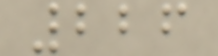226
